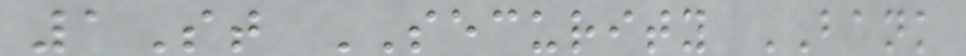1St SECURITY BANK
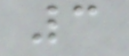3
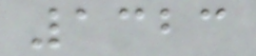1323
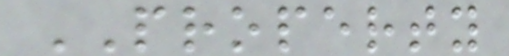PROPERTY
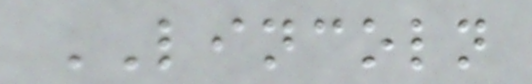LINCOLN
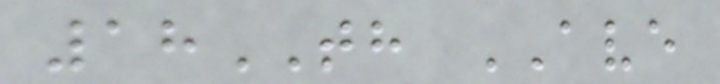18TH AVE
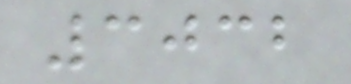3032
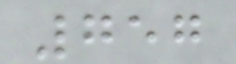757
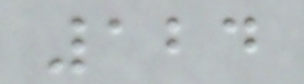124
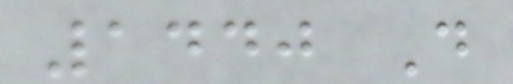1440 D
